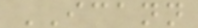ICANN
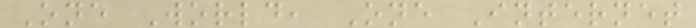One World, One Internet
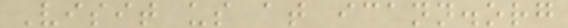Visit us at icann.org
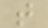t
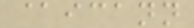@icann
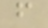f
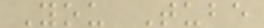You Tube
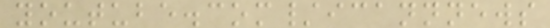youtube.com/icannnews
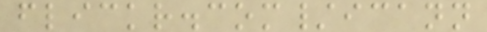flickr.com/icann
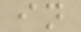in
